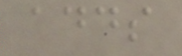adds
